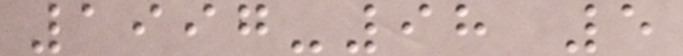1997-98 5
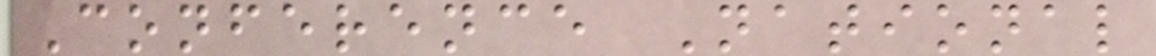Conference National
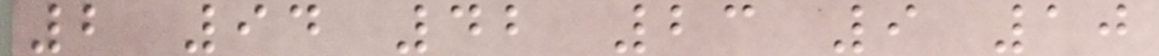2 94 42 23 9 10
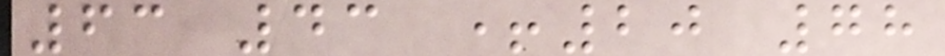63 43 +20 78
